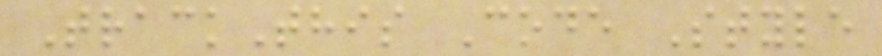TrackThis Code Style
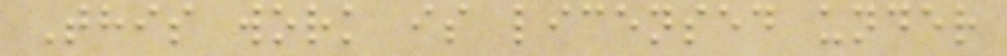This work is licensed under
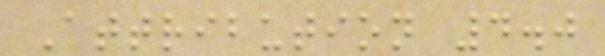Attribution 4.0
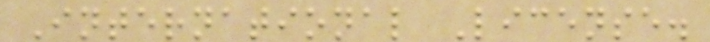International License.
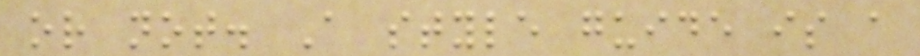or not. A style guide is a
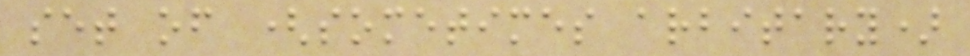set of (sometimes arbitary)
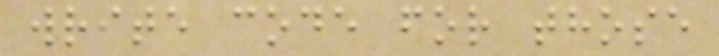write code for those
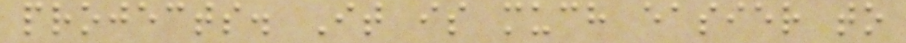projects. It is much easier to
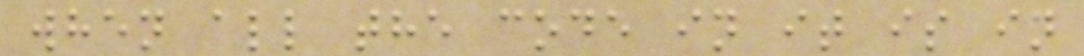when all the code in it is in
